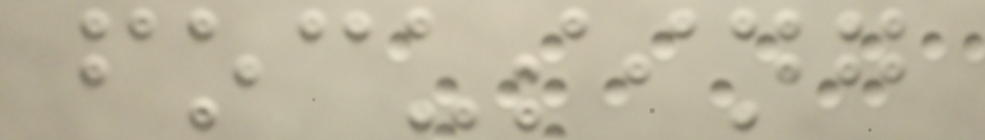focusing
